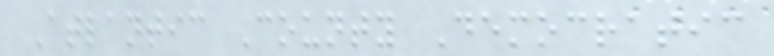Atlantic County Democratic
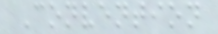Convention
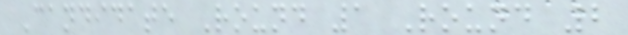Candidate Round 1 Round 2
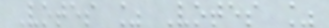Votes % Votes %
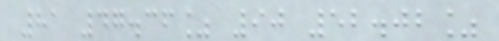81 47.36% 90 52.02%
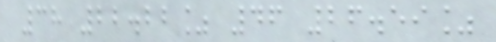38 22.22% 46 26.59%
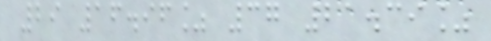29 16.96% 37 21.39%
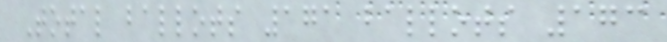Total ballots 171 ballots 173
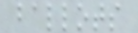ballots
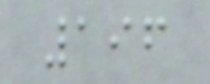196
